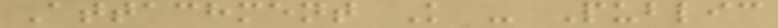Attachment K - Public
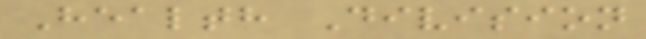Health Division
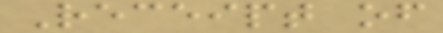Receipt of
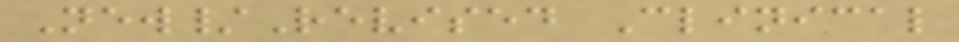New/Revised Clinical
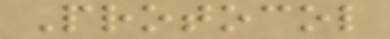Protocol
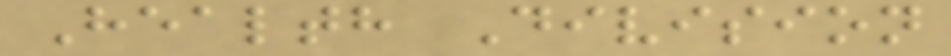Health Division
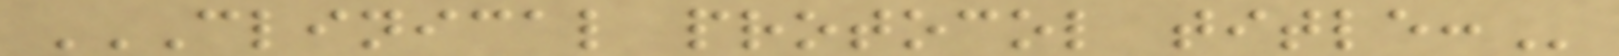CLINICAL PROTOCOL TITLE:
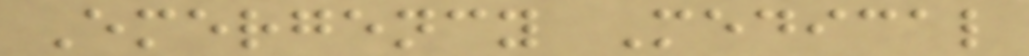Emergency Medical
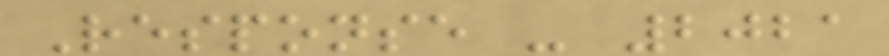Response - 2021
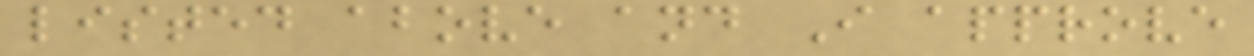listed above and I approve
